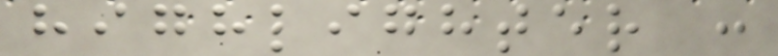highlighter :
